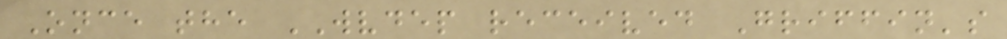Once the WVDEP received Griffin's
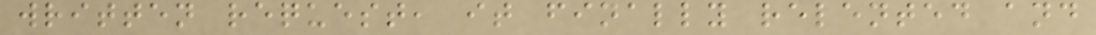written request, it finally relented and
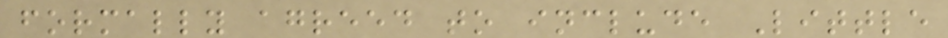formally agreed to include Little
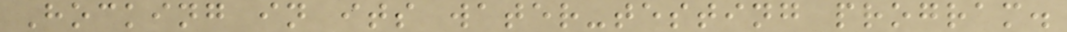Hocking in its water-testing program.
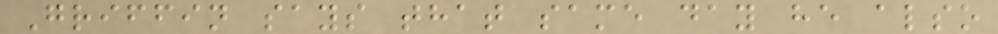Griffin says that same day he also
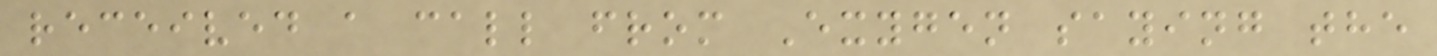received a call from Exygen saying the
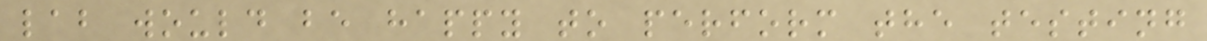lab would be happy to perform the testing
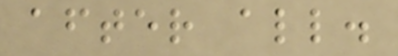after all.
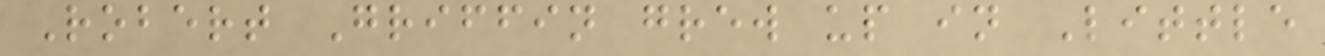Robert Griffin grew up in Little
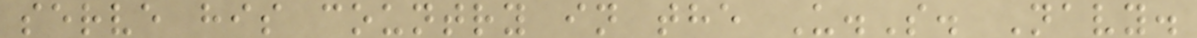serve his country in the U.S. Navy.
